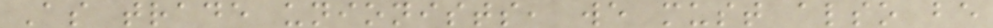As trade unionists, we must also be
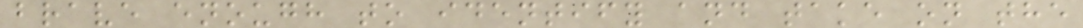brave enough to identify and take on the
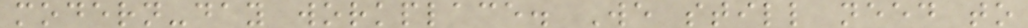modern-day workplace. We still need to
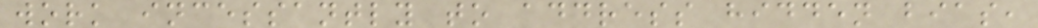work incessantly to address hidden bias,
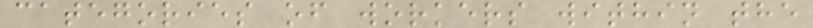categories of workers within the
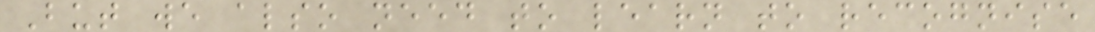But we also need to learn to recognise
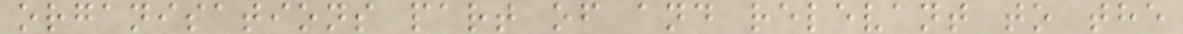organisations part of and relevant to the
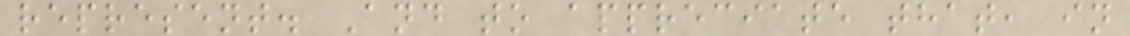represent. And to appreciate that, in
